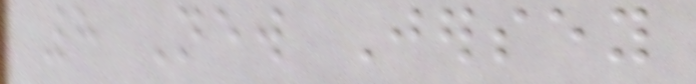8 New Jersey
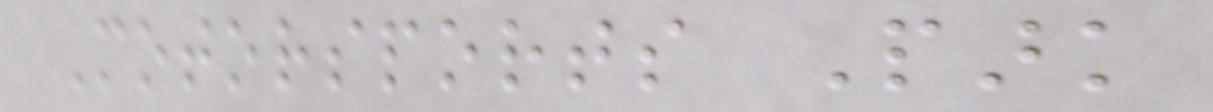Motorsports Park
